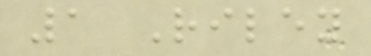1 Riley
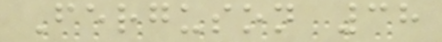Ferguson 38
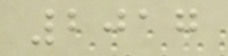2017
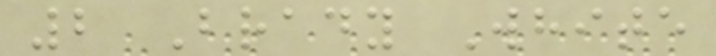2 Brady White
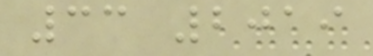33 2019
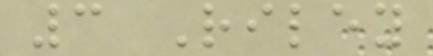3 Riley
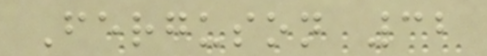Ferguson 32
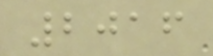2016
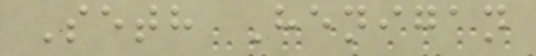Seth Henigan
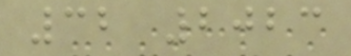32 2023
